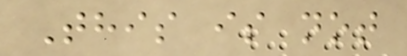This is not
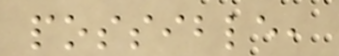possible,
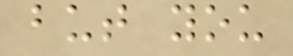but you
